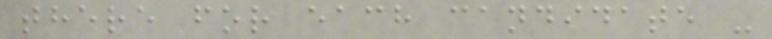there for each candidate -
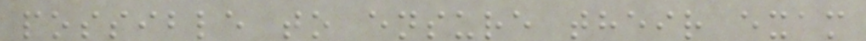possible to ensure their exam
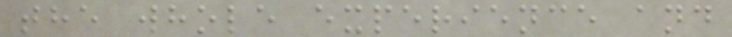the whole experience and
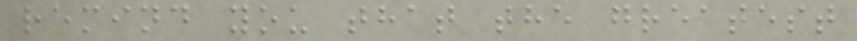remind you that the greatest
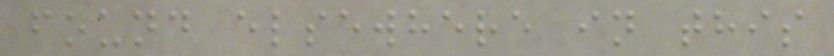found elsewhere in this
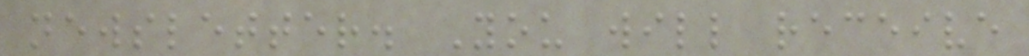newsletter. You will receive
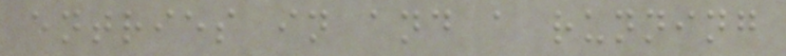entries in and a running
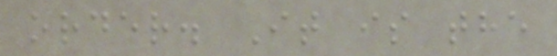order. It is the
